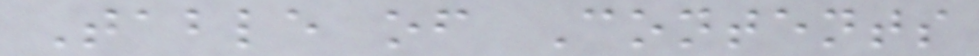Table of Contents
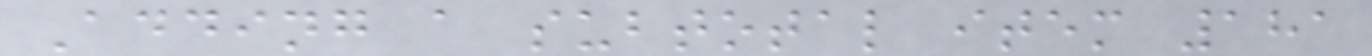Adding a subtotal item 181
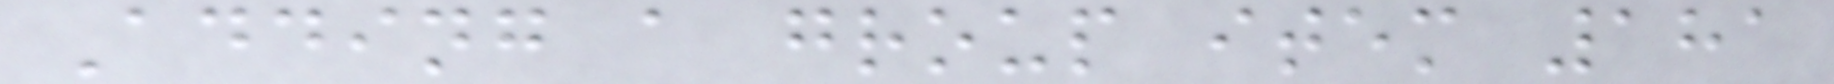Adding a group item 181
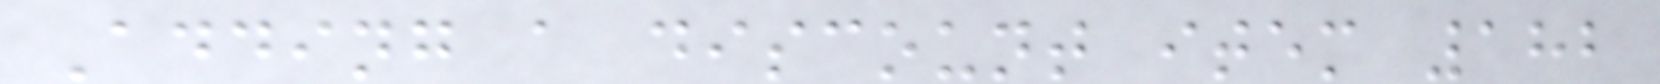Adding a discount item 182
